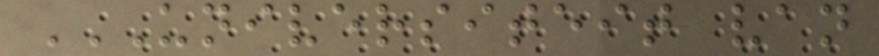UNIVERSITEIT VAN
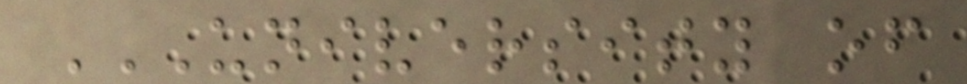UNIVERSITY OF
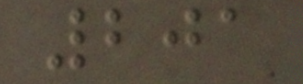201
